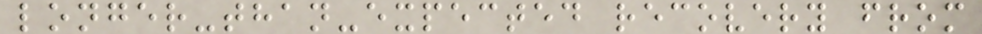longer-than-expected recovery from
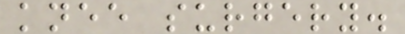knee surgery.
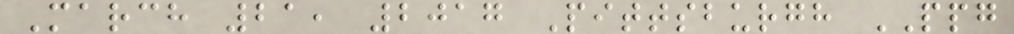March 21, 2017 Pittsburgh PPG
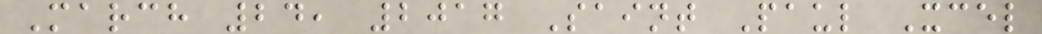March 24, 2017 Saint Paul Xcel
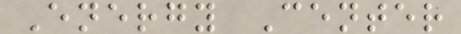Energy Center
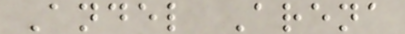Andel Arena
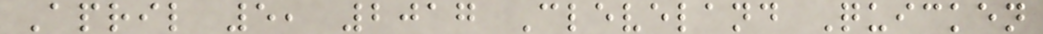April 5, 2017 Cleveland Quicken
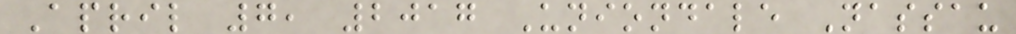April 7, 2017 Uniondale Nassau
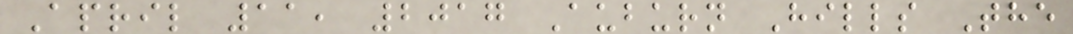April 11, 2017 Auburn Hills The
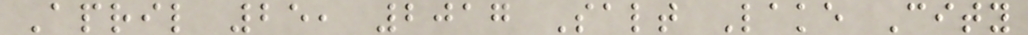April 25, 2017 Salt Lake City
